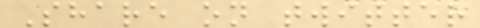Share on twitter
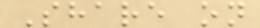Share on
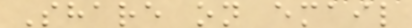Share on email
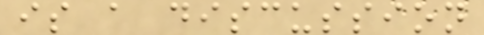is a discussion
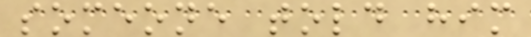someone told him
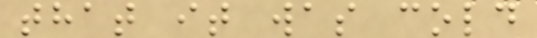that it was cold
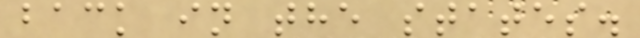back in the states.
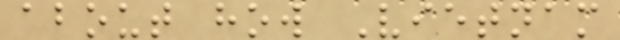about how Vietnam
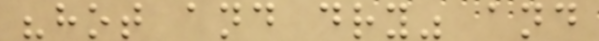"hot and dry" and
